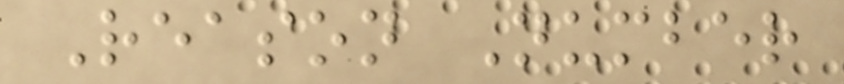Reason Number
